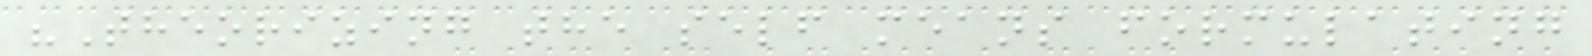"Theorizing the self means formulating
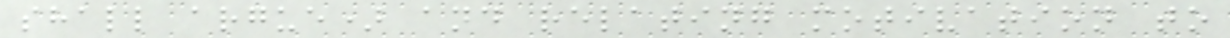shall argue) and relating motivation to
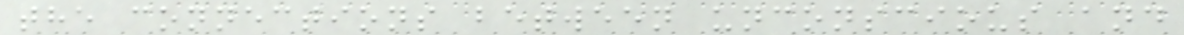the connections between unconscious and
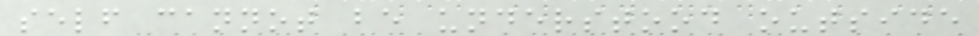self cannot be understood outside
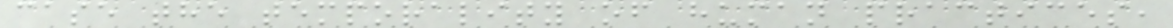case the temporality of human practices,
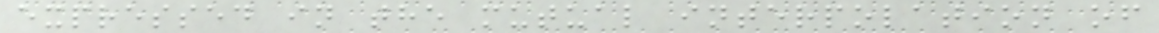expressed in the mutual interpolation of
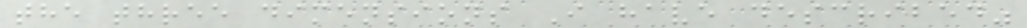the three dimensions I have described"
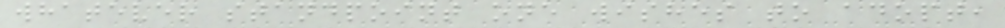whatever standpoint one wishes to adopt,
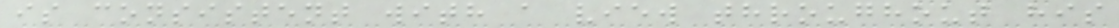is consistent with a view throughout his
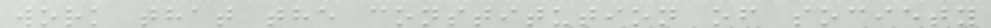work that the constitution of society
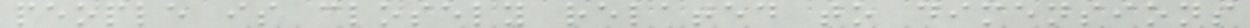people is closely related to dimensions
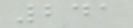241
